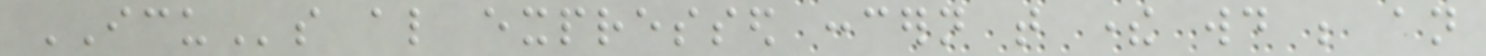ICUs also expressed concern that there would be an
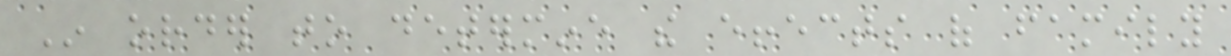In order to determine the effects of family
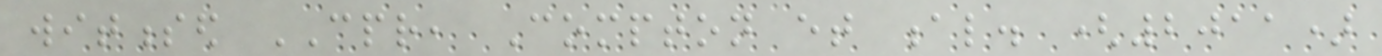witnessed CPR, Compton et al. (2011)
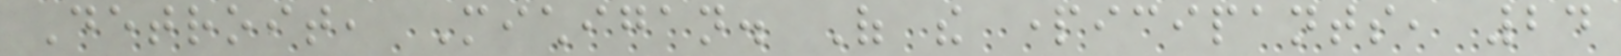Detroit, Michigan. Of the participants, 24
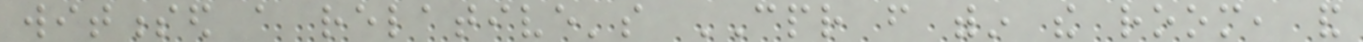witnessed a relative's CPR from within the room, and
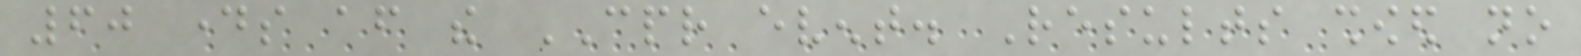60 days after the CPR event. Results showed no
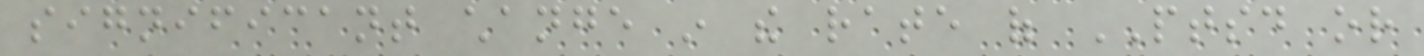significant change in the rate of PTSD or
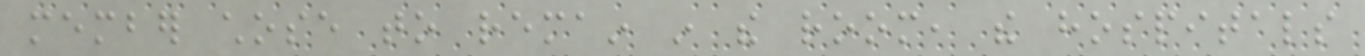member chose to remain in the room, the hospitals
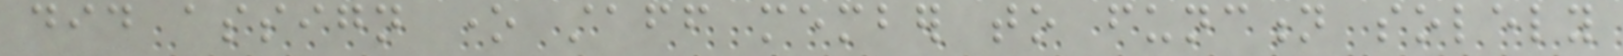did assign one staff member to function solely
